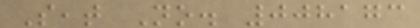Seat No. 008173
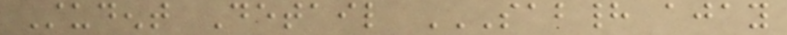Student Detail SABHAD AJAY
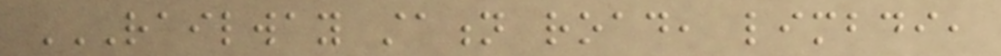RAILWAY STATION ROAD, LIMBDI,
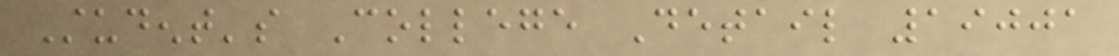Student's College Detail 19001
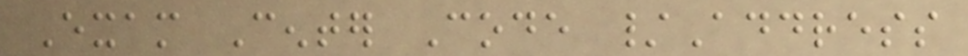Exam Center Code /Address
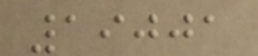19001
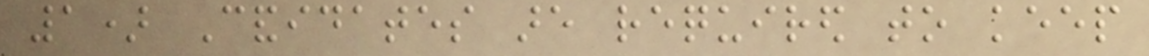1) Candidates are required to keep
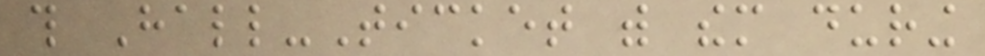this Hall-Ticket with them during
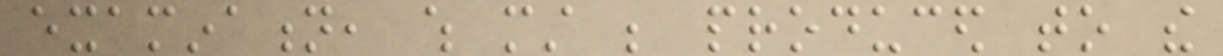examination, which must be produced to the
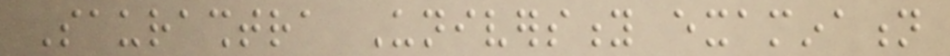Saurashtra University examination
